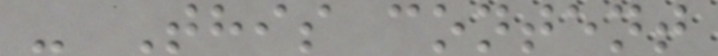- This content
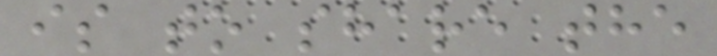is to share the
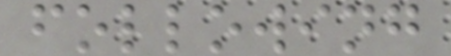following
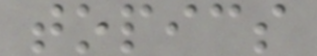topics
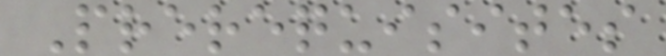Prerequisites
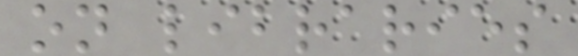on libraries
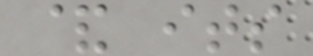& its
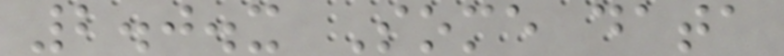2.0.x Some data
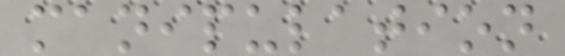manipulation
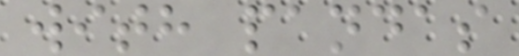with pandas
